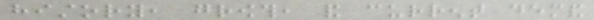history, growth, and current demand
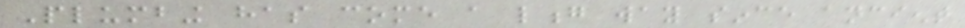Plumbing has come a long way since ancient
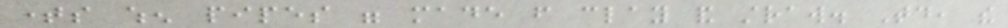times when pipes were made from clay and straw. Today, the
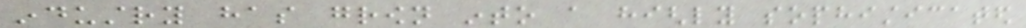industry has grown into a highly sophisticated
